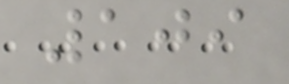109
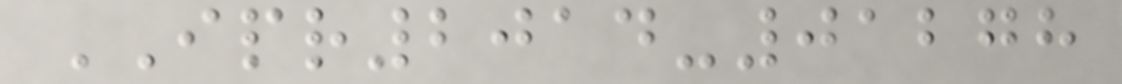IPR2014-01278
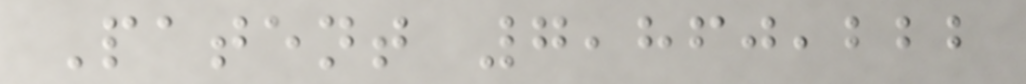Patent 7,860,222
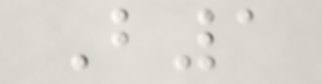B1
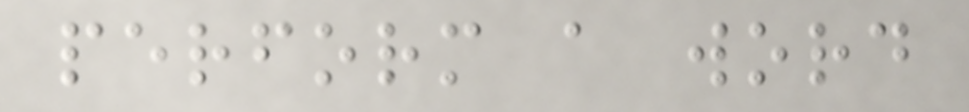perform a word
